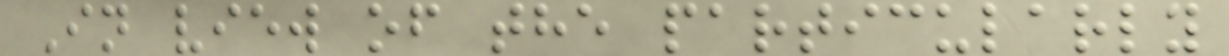In view of the particularly
